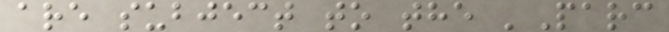are subject to the 'Parc
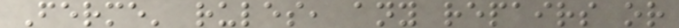Ferme' rules, any repairs or
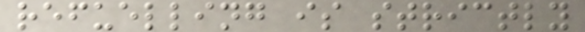refuelling is strictly
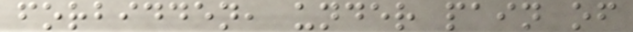forbidden, under pain of
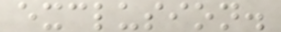exclusion.
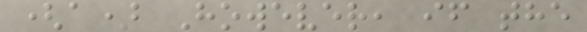(a) However, if the
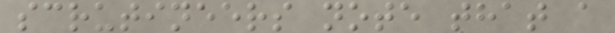scrutineers note that a
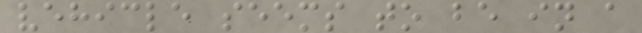vehicle seems to be in a
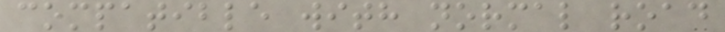compatible with normal road
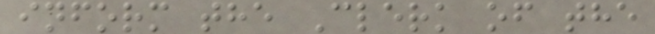inform the Clerk of the
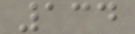134
